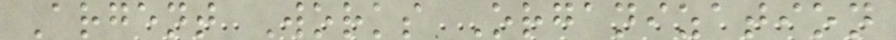Argent Works Organization
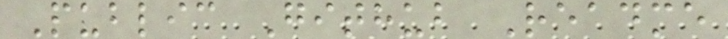Public Github Readme
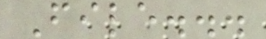File...
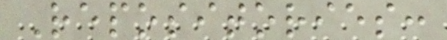Repositories:
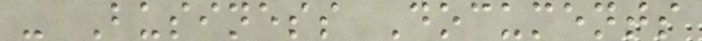- Business Documents
